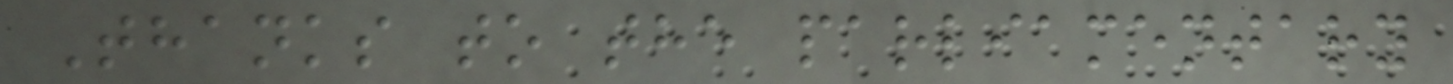Thanks to the parliamentary
